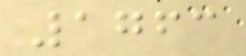1763
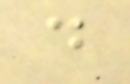d
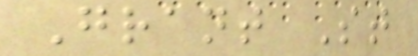Grant St
